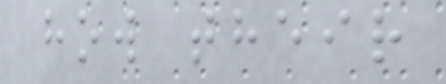how their
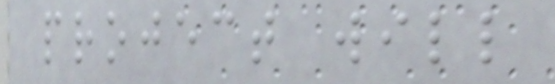project will
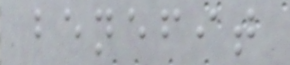benefit
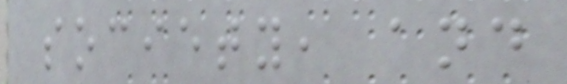society, and
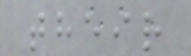their
